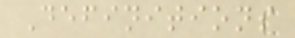Definitions
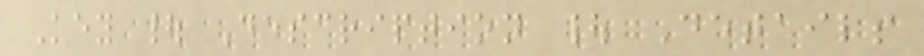Key | Description | Details
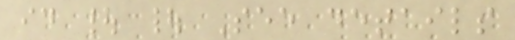id | | See details
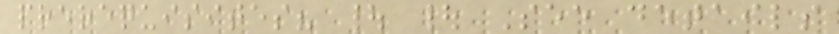prerequisites? | | See details
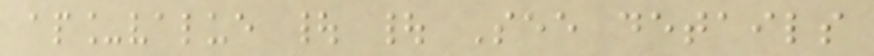ap_value | | See details
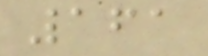161
